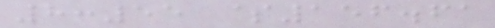8:55 $156.61
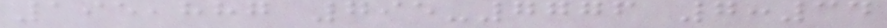195,887 795-7776 7:34
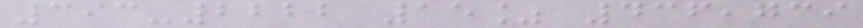393-2222 15% 436,739
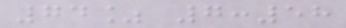74% 7:58
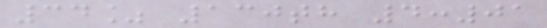34% 130th 4:01
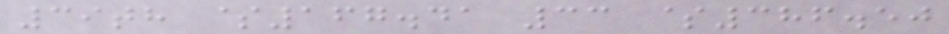39th $167.41 33 $386.50
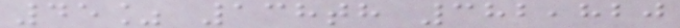45% 138th 382,820
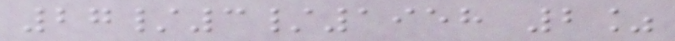27/3/1958 2%
